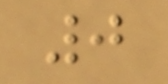0
